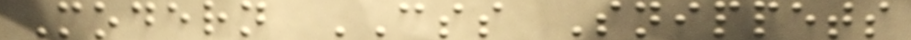Modern CSS Snippets
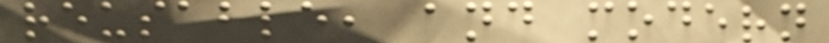reusable, and modern
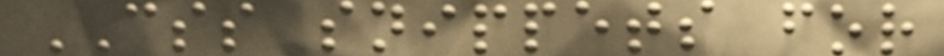CSS snippets for
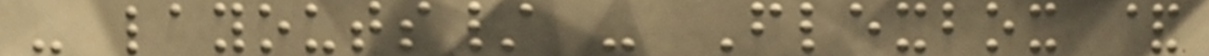- layouts/ - Flexbox &
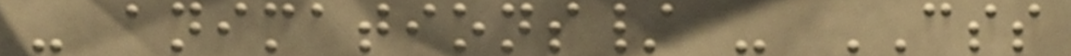- animations/ - CSS
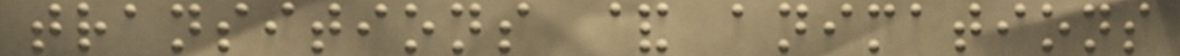transitions & animations
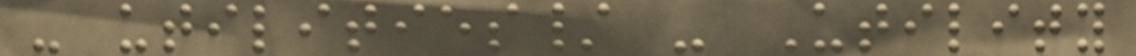- utilities/ - Utility
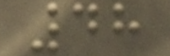48
